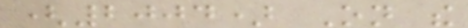(2004) On the
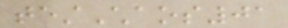testChaos01
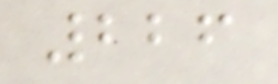226
